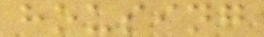housing
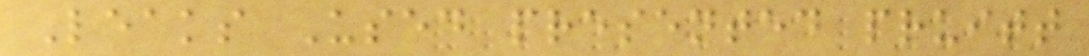Leaks Used presented pruitt
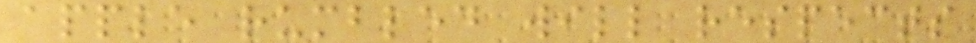apple rumbled will respects
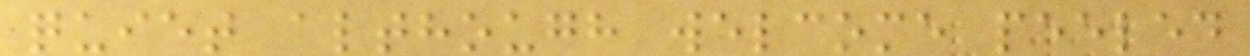quiet although welcome peeled
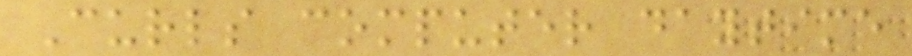Curls computer daytime
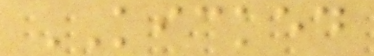KICKED
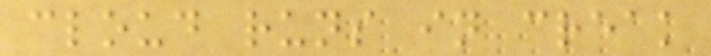cloud runs in creak
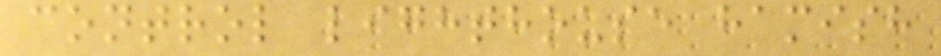control lighthouse hamish
